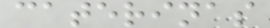caterinas
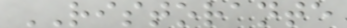RISTORANTE
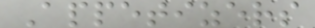Appetizers
